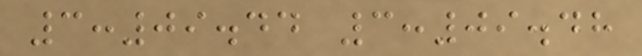3:09.44 3:09.48
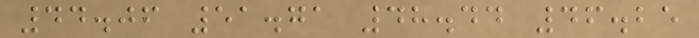44.06 51.71 48.44 46.25
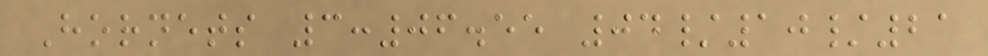Hornets 3:06.55 04/10/21
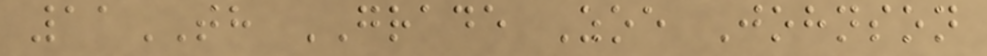11TH GRADE Zoe Johnson
